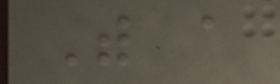With a
